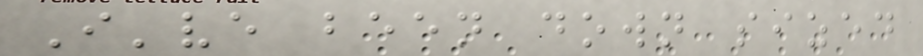I've been down sized
